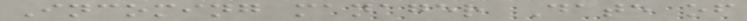Incoming manager Date of
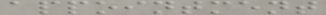appointment
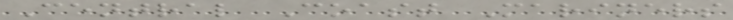Central Coast Mariners
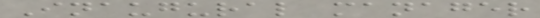Inaugural manager
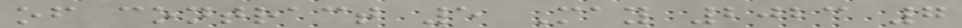of contract 5 May 2023 7
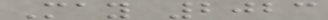May 2023
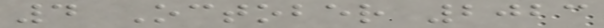4 October 2023
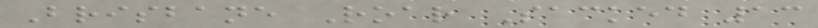Brisbane Roar Sacked 13
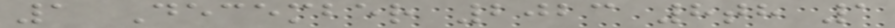1 December 2023 8th 1
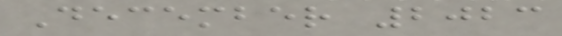December 2023
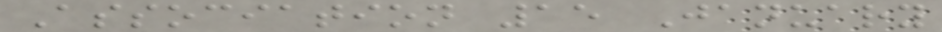Association 15 January
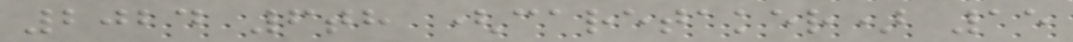2024 6th (caretaker) 15
